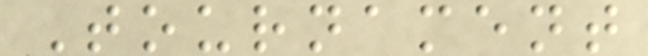Tournament
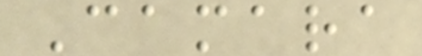Camara
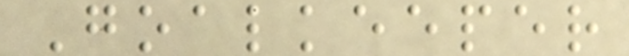Goalkeeper
